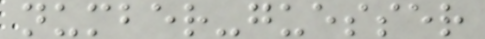number-guesser
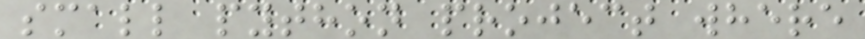small python project where
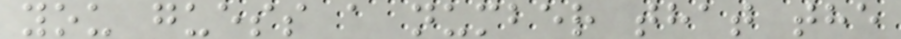you guess a number that the
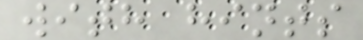with hints
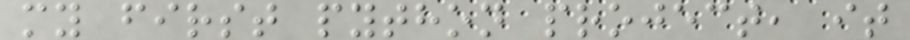my first python project, it
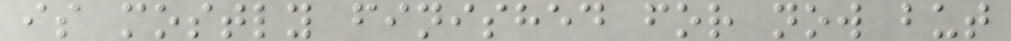is mostly finished for now but
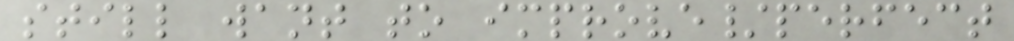still want to improve/perfect
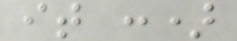it :)
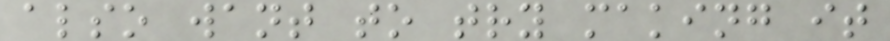also want to try making it
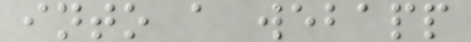into a webapp
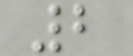2
